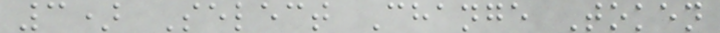3) Select Change Token
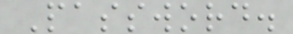Password.
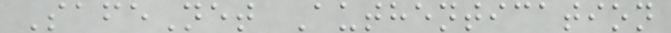SafeNet Authentication
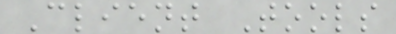Client Tools
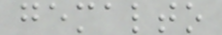gemalto
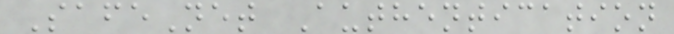SafeNet Authentication
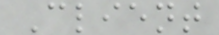Client
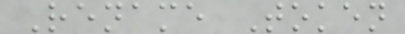Rename Token
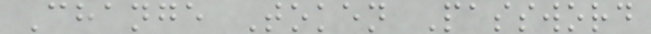Change Token Password
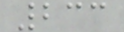233
